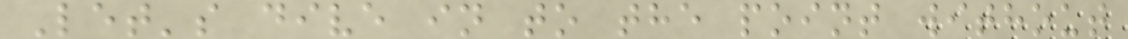Let's dive in to the point without
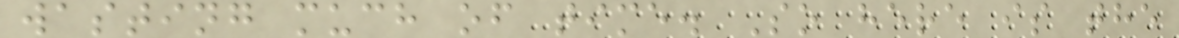wasting much of time. So here is the
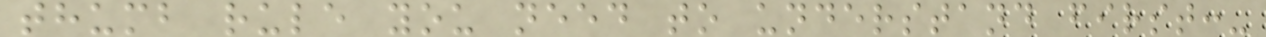thumb rule you need to understand first:-
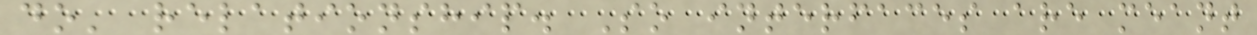do' relationship. So interfaces are meant
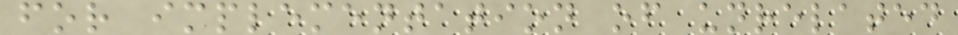for implementation of unrelated
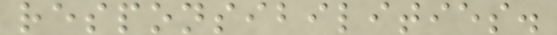responsibilities.
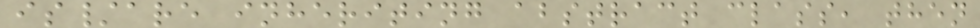is/are inheriting abstract class, then
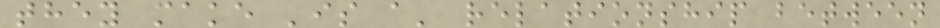they make 'is a' relationship between
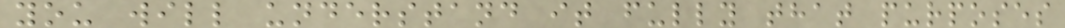you will understand it fully that purposes
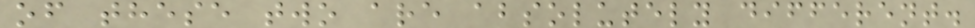of these two are absolutely different.
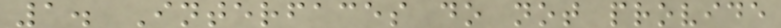1. Interfaces do not provide
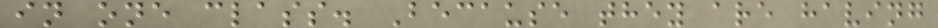in one class. Because they are having
